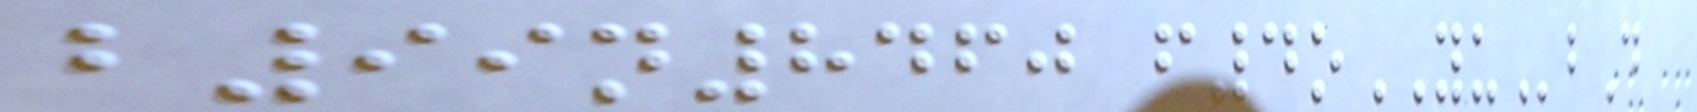b99n8460 f4oYUbD
